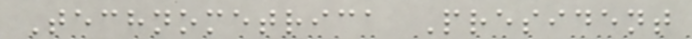Technometrica President
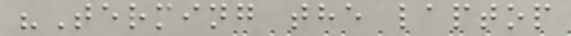"Terming the laptop
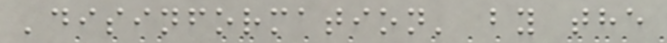'disinformation' by the
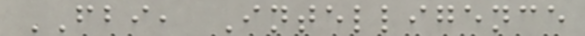FBI, Intelligence
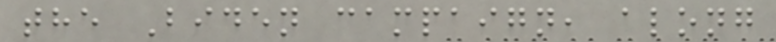the Biden campaign, along
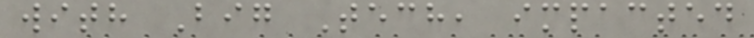with Big Tech, impacted
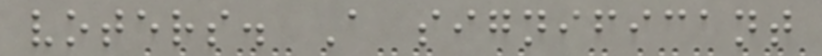voters. A significant
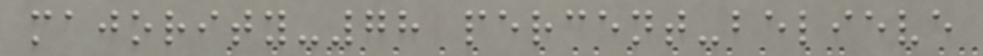majority-78 percent-believe
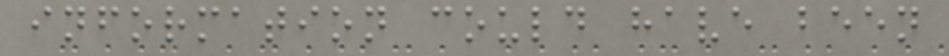information could have been
